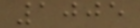1005
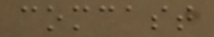comcast
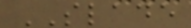SLADE
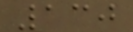130
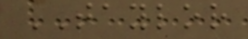TAYLOR
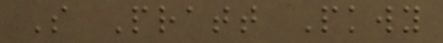S Pratt Pkwy
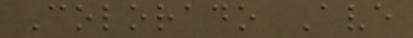Colorado Ave
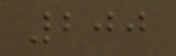200
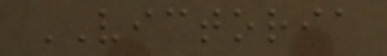VICTORIA
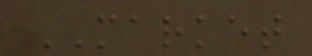MARKET
